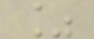%
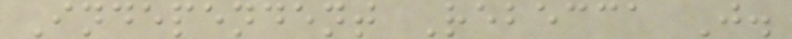Independent Rebecca J.
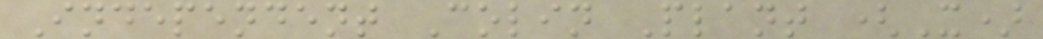Independent Colin Plant (X)
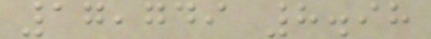17,749 8.98
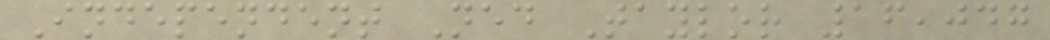Independent Ned Taylor 16,047
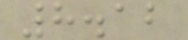8.12
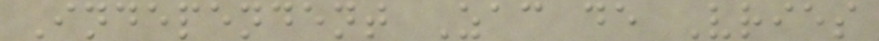Independent Zac de Vries
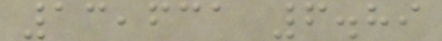13,631 6.89
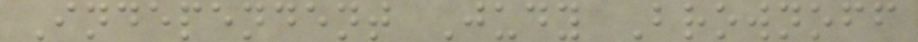Independent Judy Brownoff
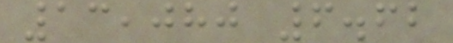13,080 6.62
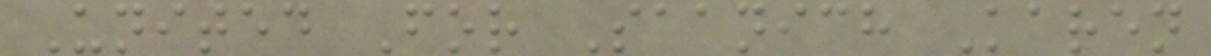United For Saanich Karen
